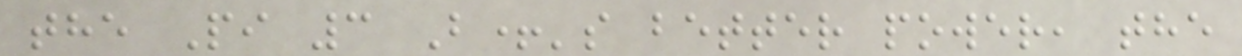the Pi 3 B+'s better power, the
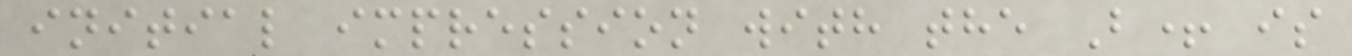initial impression with the B+ is
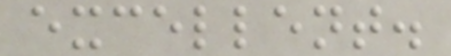excellent.
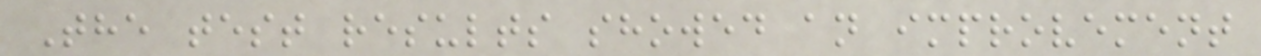The test results showed an improvement
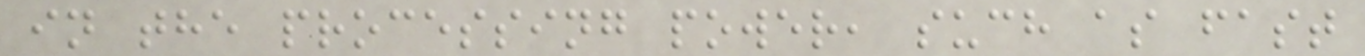in the processing power, such as fast
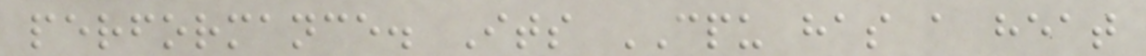performance. Its CPU has a heat
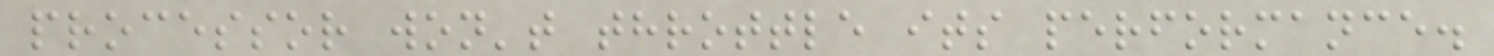processor won't throttle its performance.
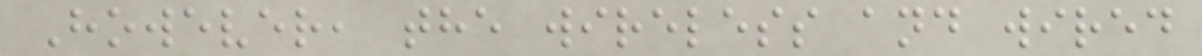However, the wireless and wired
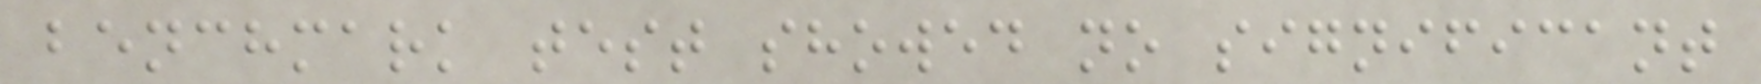benchmark test showed no significant
